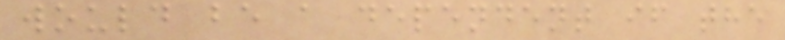would be a dependent if the
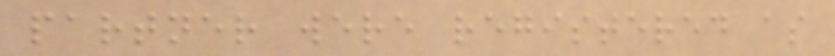partner were registered as
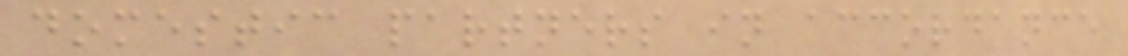domestic partners in accordance
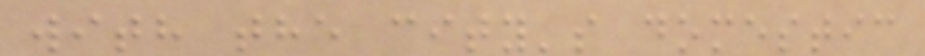with the city's domestic
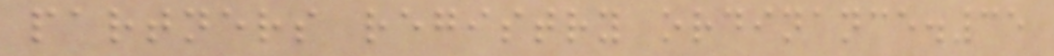partners registry ordinance.35
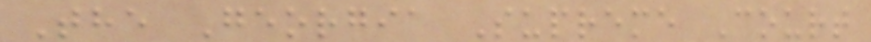The Georgia Supreme Court
